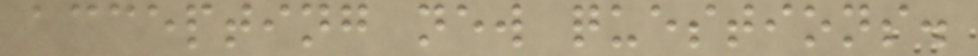accepting new questions.
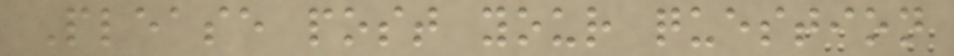Please post your question
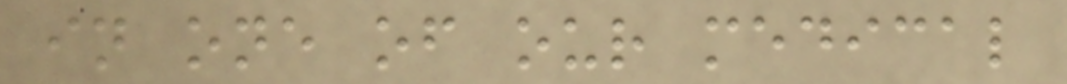in one of our medical
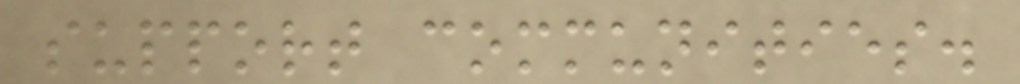support communities.
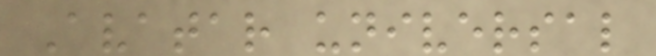Avatar universal
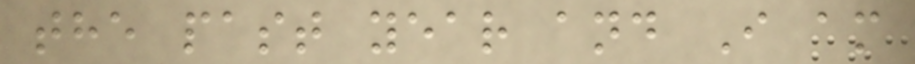the past year and I am
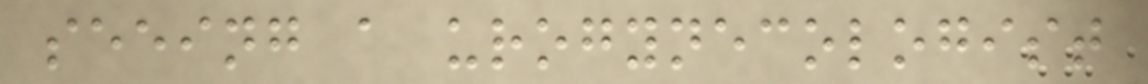seeing a urogynecologist
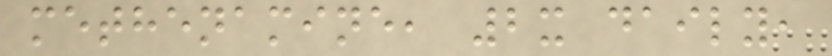methenamine, 2x daily,
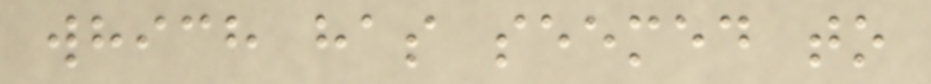which has seemed to
